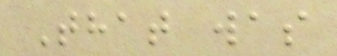That was
